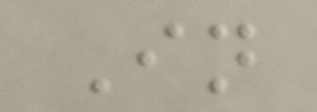In
